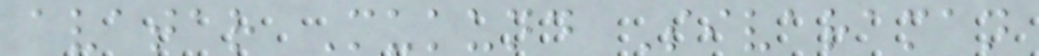avatar Mukund Sivaraman
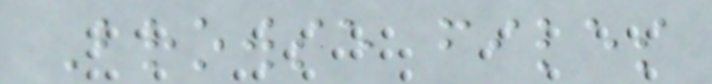Browse files
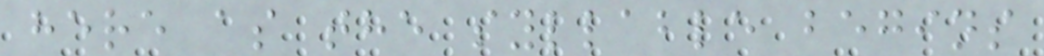here as the syllable begins
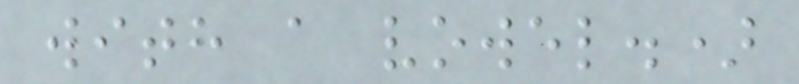with a vowel.)
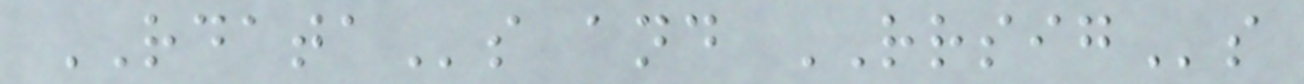RDATAs and RRSIGs
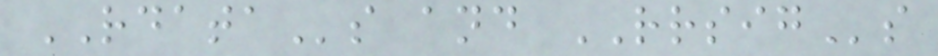RDATAs and RRSIGs
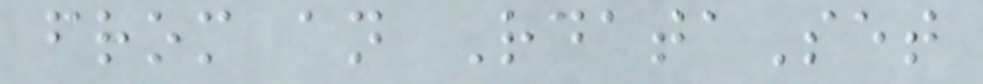from an RdataSet
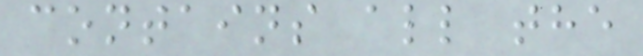contains all the
